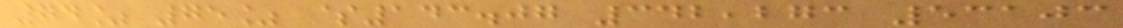74% 75% $143.07 342,273 53103
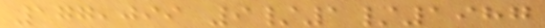177,099 9/1/1987
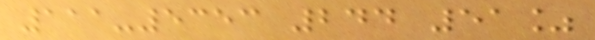111-5353 244 51%
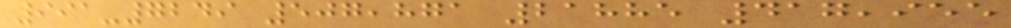991-7249 507,871 21885 417,955
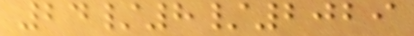24/8/2029
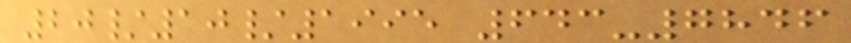20/10/1995 643-7846
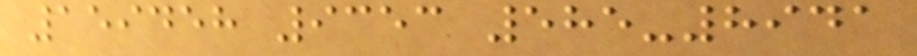159458 9353 585-8941
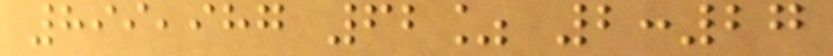899,987 62% 2:27
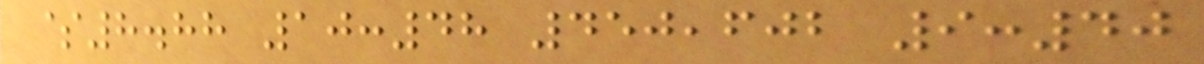$8.88 10:48 450,602 9:40
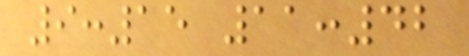9:15 11:42
